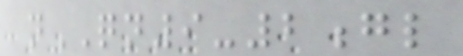nQN9-2gl
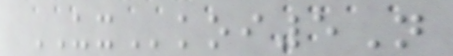UXkoi5N
